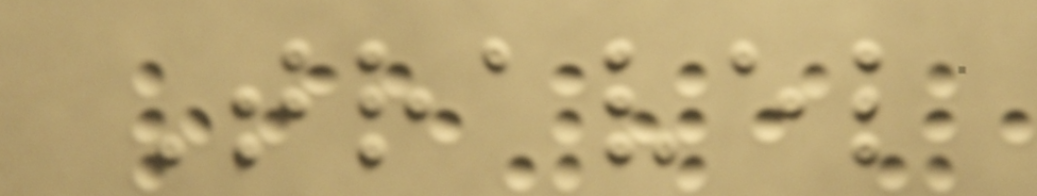Travel
